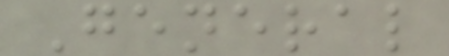General
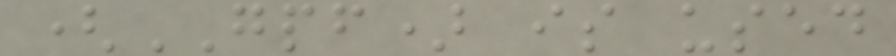(GPF) is used
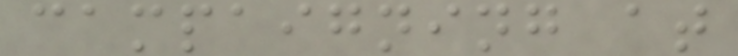campaigning at
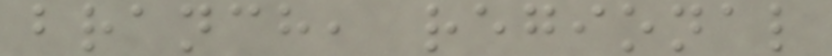branch, regional
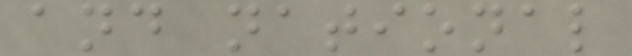and national
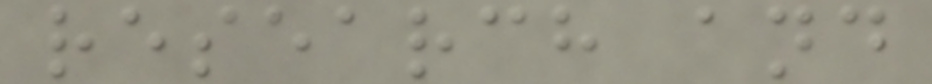research and
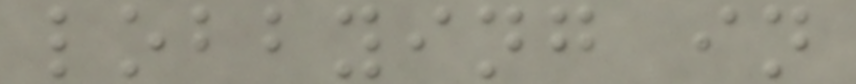lobbying in
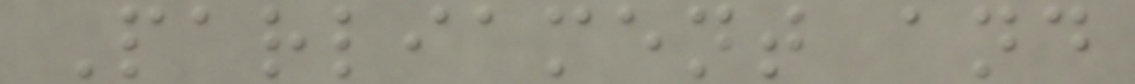Parliament and
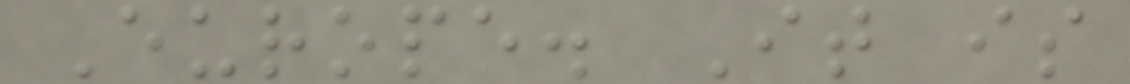Europe. It is
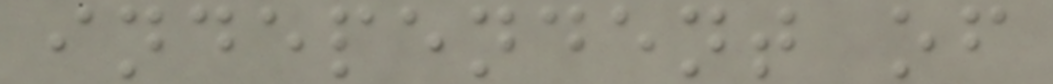independent of
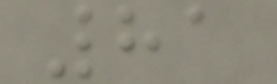81
